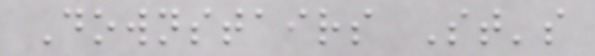Downstairs St's
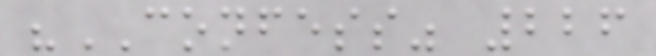"CONFESS" 226
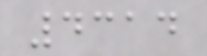4314
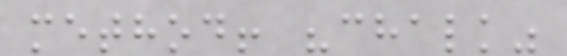method! "chalk"
